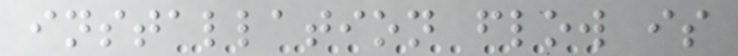installation flow is
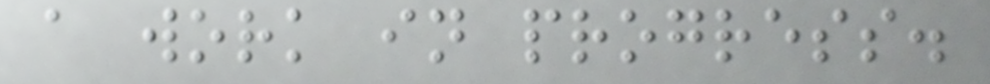a work in progress.
